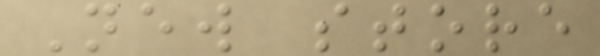New store
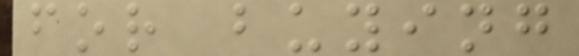for buying
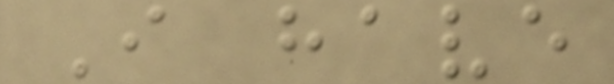I have
